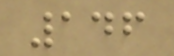146
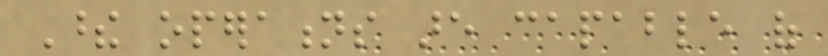These operations are capable of
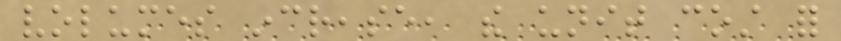volumes increase, the unit cost for
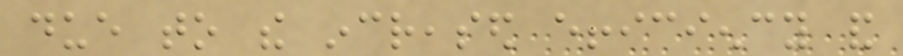due to the increased efficiency and
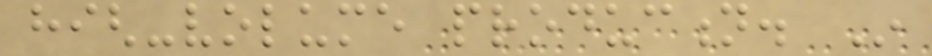high-volume production. In
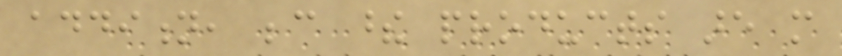addition, because these products are more
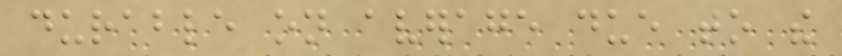durable on average due to the
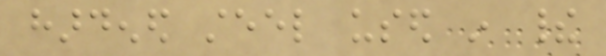hardened steel used in their
